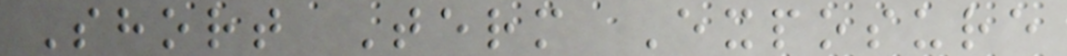Short Term Exposure
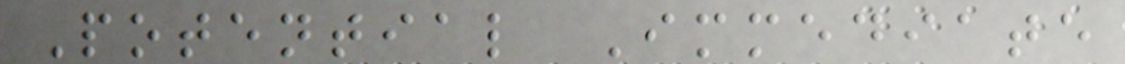Potential Immediate
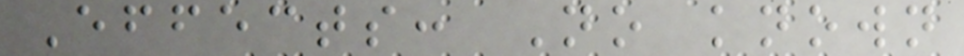Effects: No known
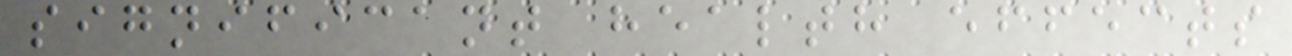significant health effects
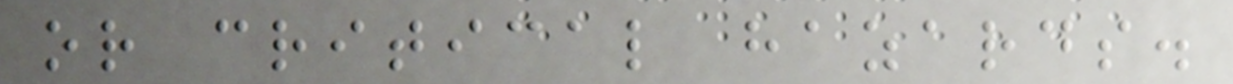or critical hazards.
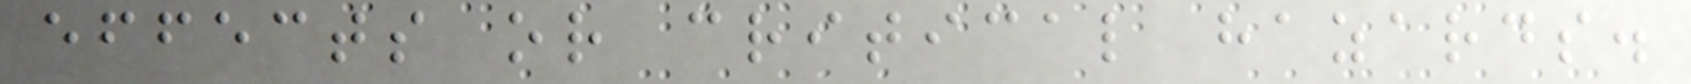effects or critical hazards.
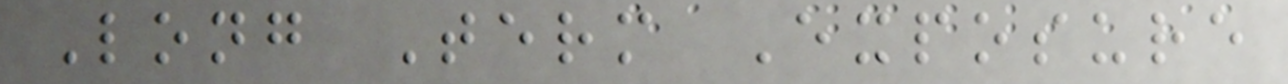Long Term Exposure
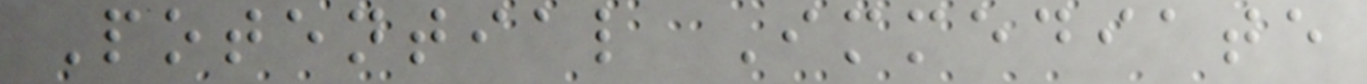Potential Immediate
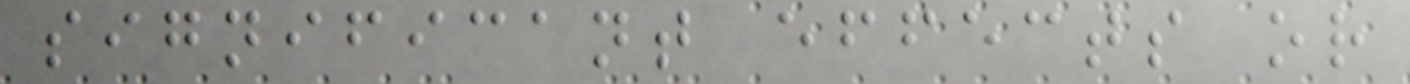significant effects or
